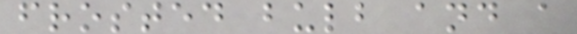frosted bulb and a
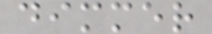dimmer
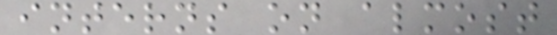interns on almost
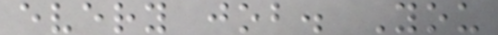every job. You
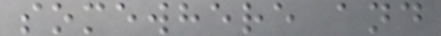somewhere and
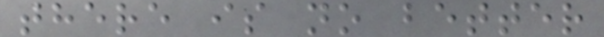there is no better
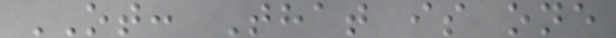OT: That is one
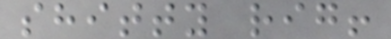shitty rig!
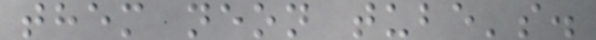them neon tube's.
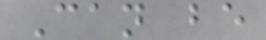Can be
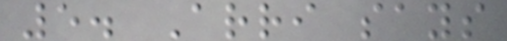5. Arri says
